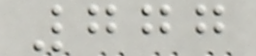777
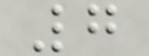7
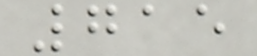715
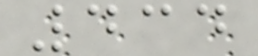434
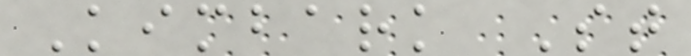Kimbark St
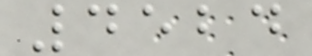4524
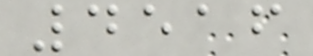4516
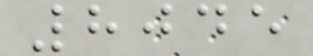8045
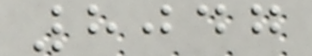8047
